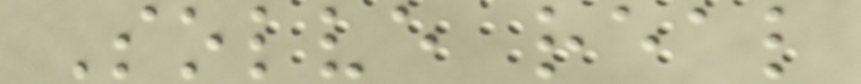Solve real
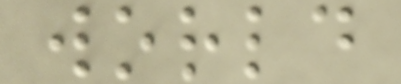world
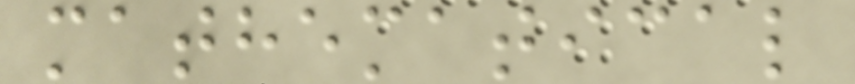mathematical
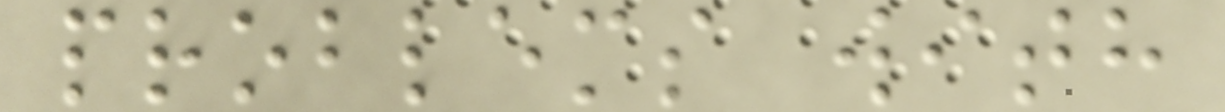problems with
